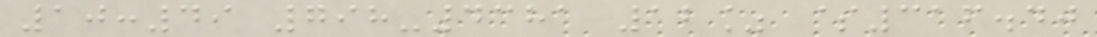10:49 798-4381 12% $316.40
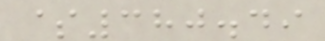$380.49
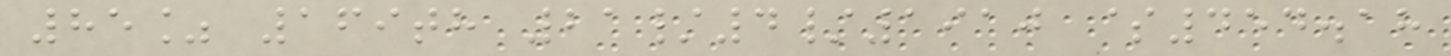85% 169th 21/4/1910 $454.18
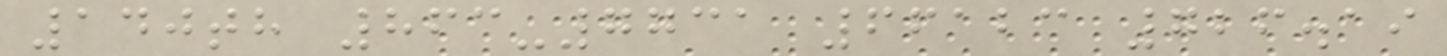140th 863-7731 66123 726.19
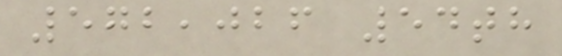572,026 54th
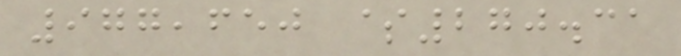977,650 $270.31
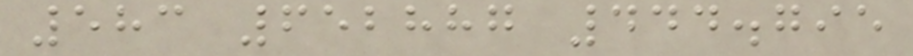583 652887 444.795
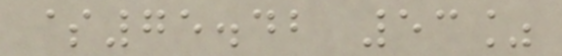$75.42 53%
